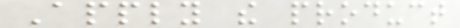Apply the product
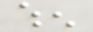when
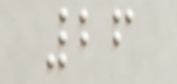26
